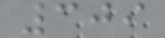309
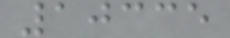10335
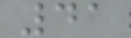41
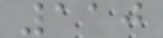110
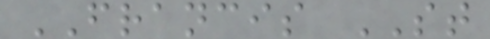FRANCIS ST
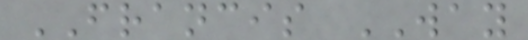FRANCIS WAY
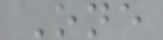One
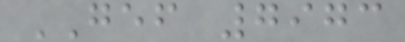GEF 7973
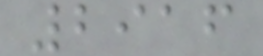2916
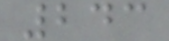243
